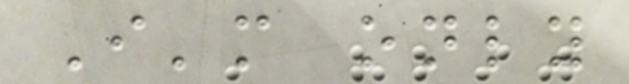I'm only
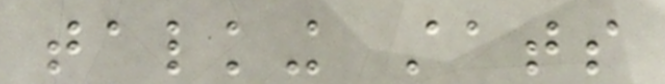talking stats
